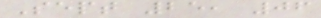Sept 25, 06
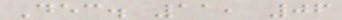Dec. 11, 06
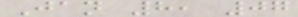Jan 8, 07
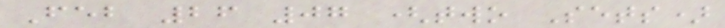Feb 26 07 (two Sets)
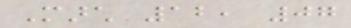March 12, 07
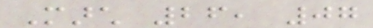March 26, 07
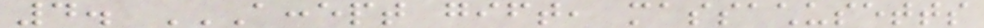4. ACCEPT GIFT, MASSACHUSETTS
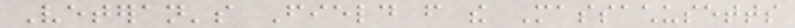Veteran's Field from the Massachusetts
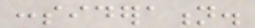consideration.
